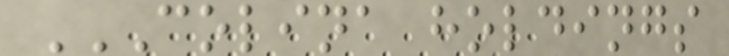COLINA HOLDINGS
